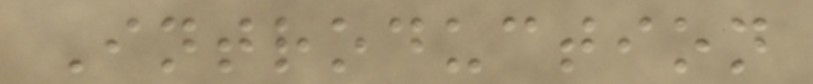Introduction
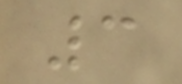3
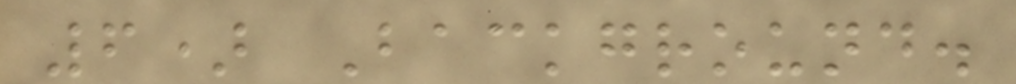6) Background.
